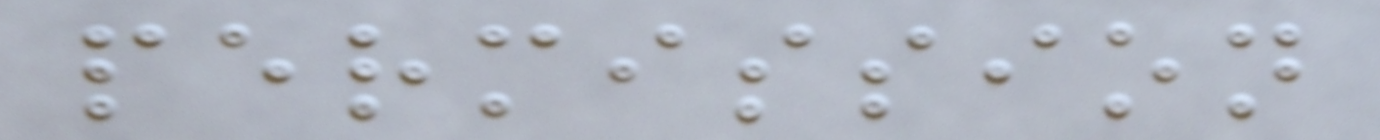permission
